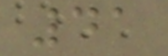41
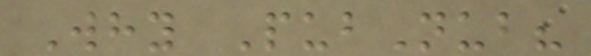Why PubNub?
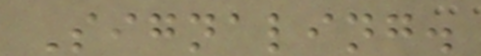Signaling.
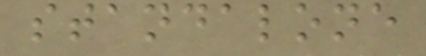standalone
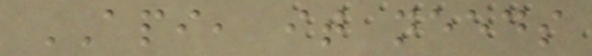API, it needs
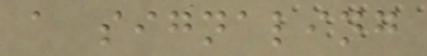a signaling
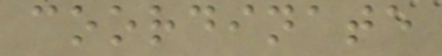coordinate
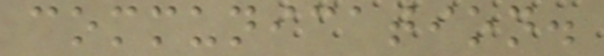communication.
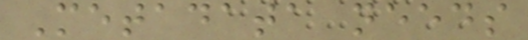Metadata needs
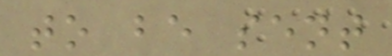to be sent
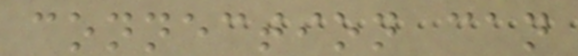connection can
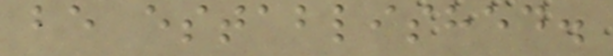be established.
